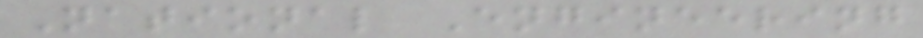National Engineering
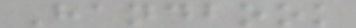Handbook
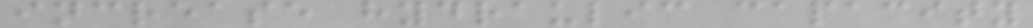increase hydraulic capacity
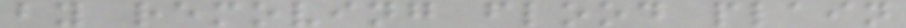by removing flood plain
